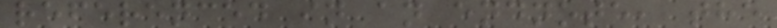referenced in an endnote, the
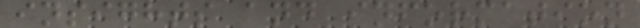insights and information
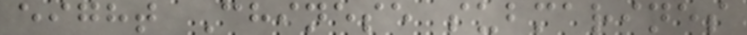eight Chinese submarines
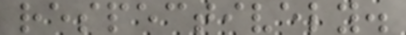respectively.
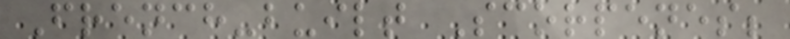French-built Scorpenes;
